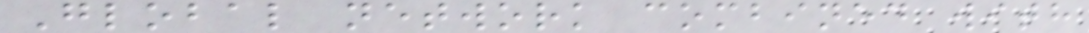Global network combined with
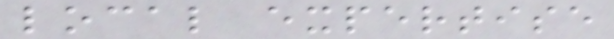local expertise
